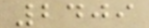2409
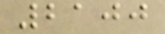2100
